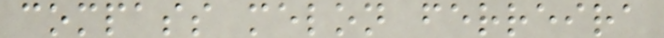compass melon ferreira
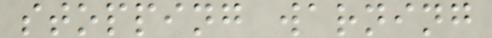stopping warning
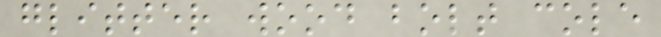glitter wood bolt cole
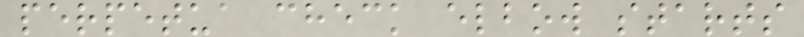perpetua check elbow starts
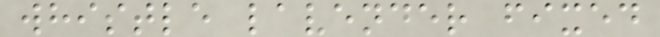whistle lavender fixed
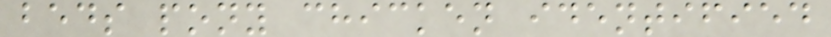beds pony chicken identified
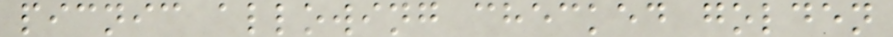picnic allowing checked golden
